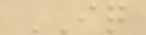IQ
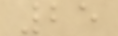25
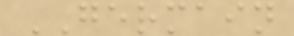GERMAIN
